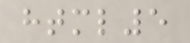html5
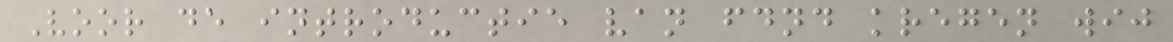Voor de introductie van fdnd kregen wij
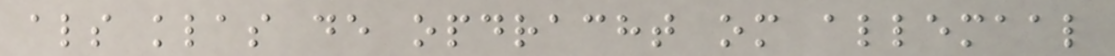als klas de opdracht om allemaal
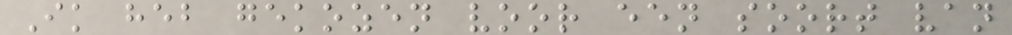Ik heb gekozen voor een soort van
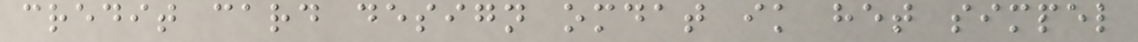credit card design omdat ik het simpel
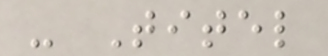- Titel
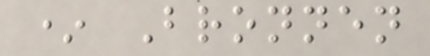* Bronnen
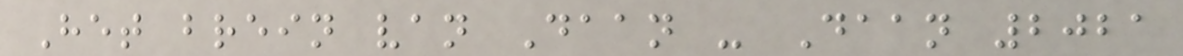Het brein van Daan - Daan 2021
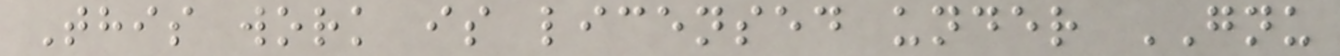This work is licensed under GNU
